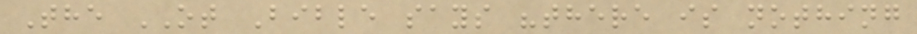The OT Bible says "there is nothing
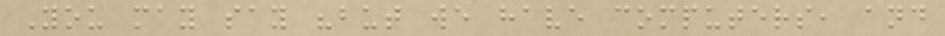You may say "but we have computers, and
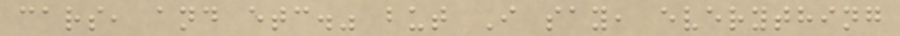cars, and etc." but I say, everything
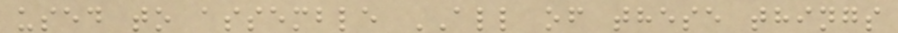used to assemble ALL of these things
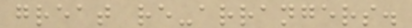great re-arrangers.
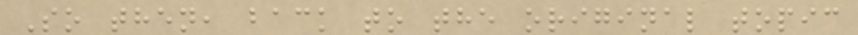So then, back to the original topic
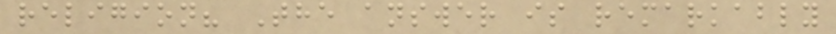religion? The answer is remarkably
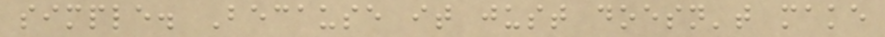simple. Because it just doesn't make
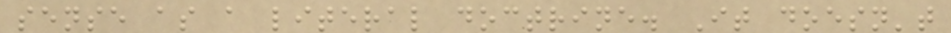sense as a literal doctrine. It doesn't
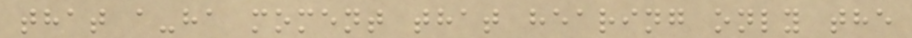that a-ha moment that hearing only the
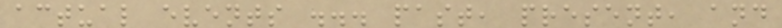actual events ... past, present, and
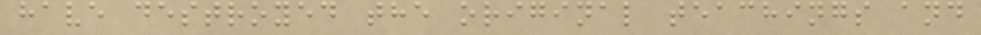have destroyed the original teachings and
